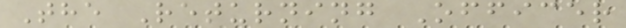The Returning Officer
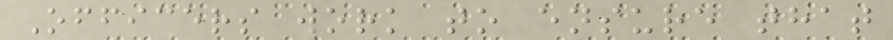Officers work to ensure that
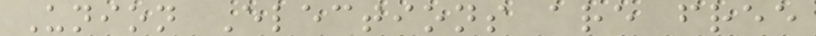Union Elections are free
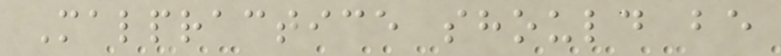Malpractice should be
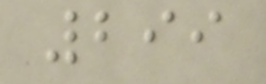299
